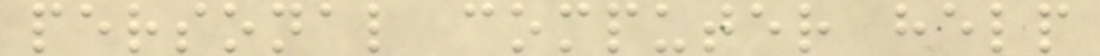personal computer help
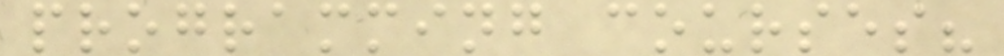programming courses?
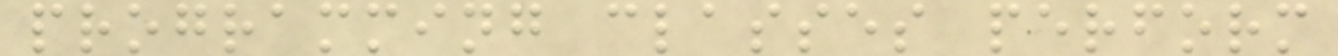programming classes perform
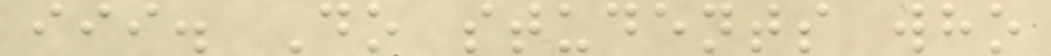iii. Do students who
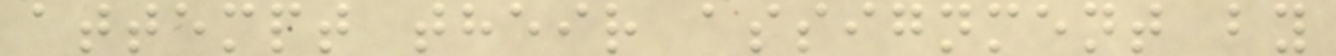attempt their assignment by
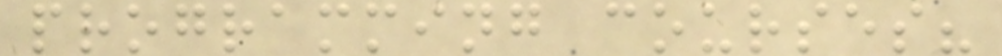programming courses?
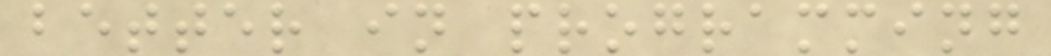better in programming
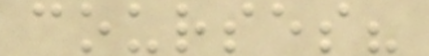courses?
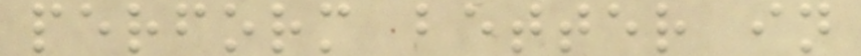perform better in
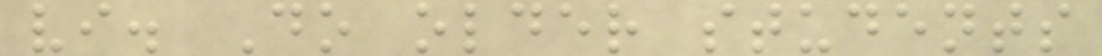vi. Do older students
